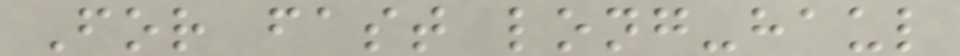For fast long-haul
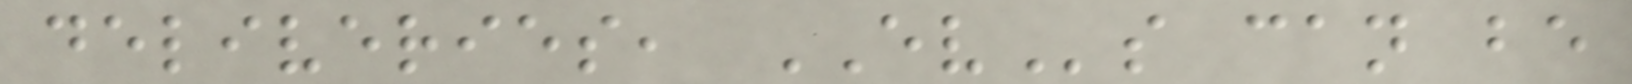deliveries, EVs can be
